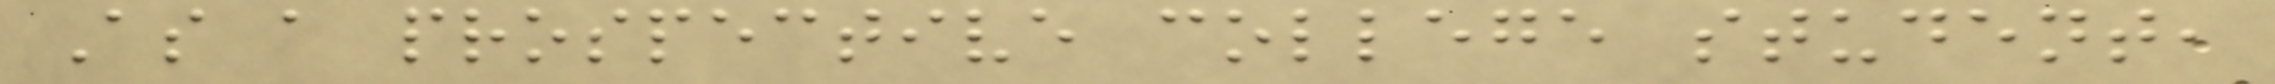As a prospective college student,
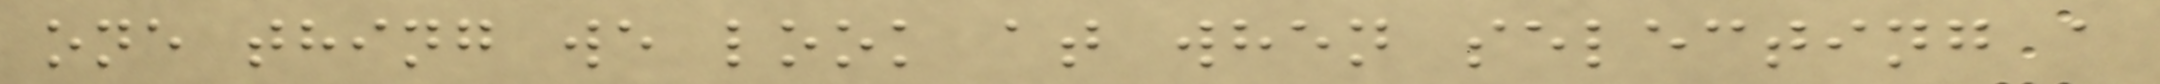one thing we look at when selecting a
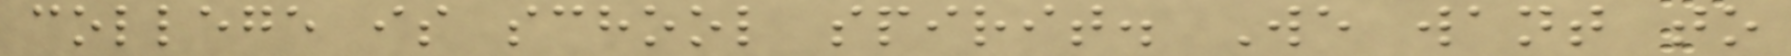college is school spirit. We want to
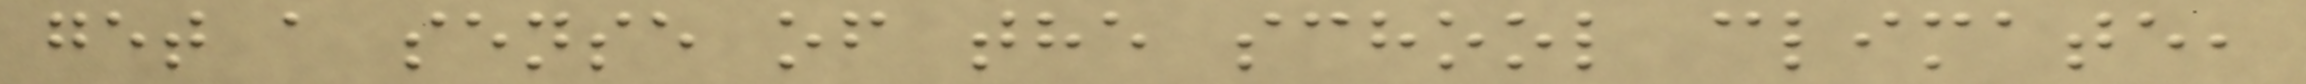get a sense of the school climate,
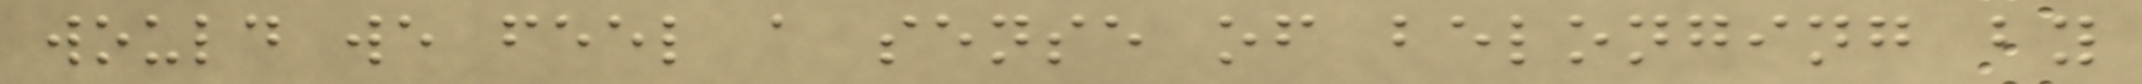would we feel a sense of belonging by
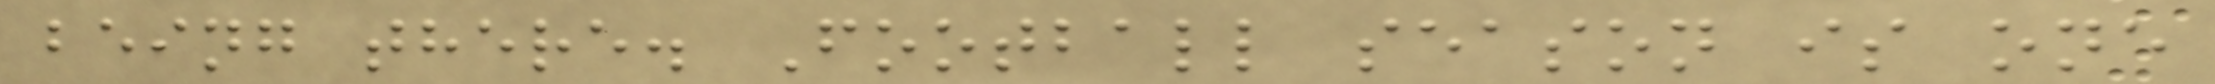being there. Football season is one
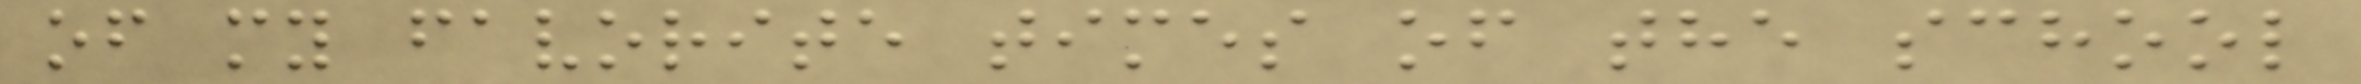of my favorite times of the school
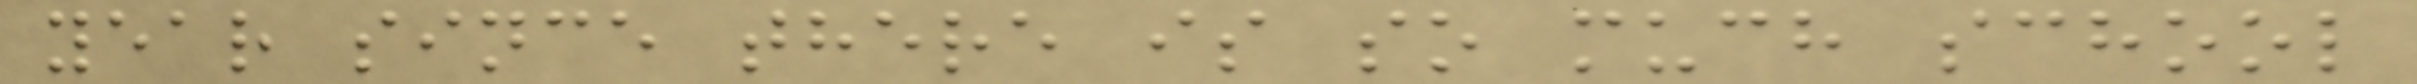year since there is so much school
